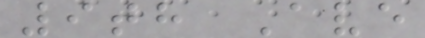9th Ave
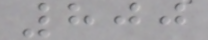800
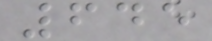645
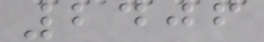2406
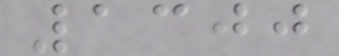1300
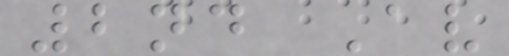2nd Av
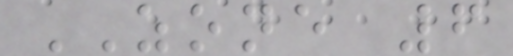ZONE 6
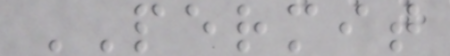PERMIT
